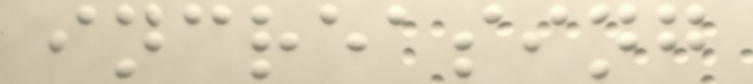increasing
